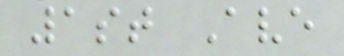1st Ave
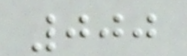000
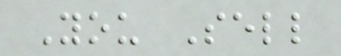You Sell
